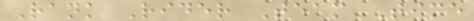Rank Rider Team Time
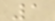1
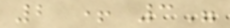2 + 3"
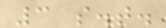3 s.t.
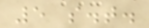5 s.t.
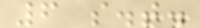6 s.t.
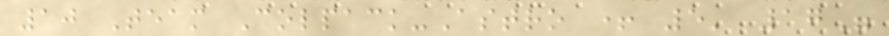10 Team Colpack-Astro + 5' 17"
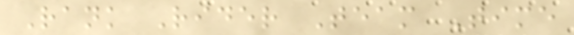Rank Rider Team Time
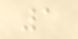1
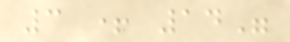3 + 14"
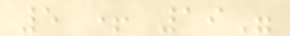5 + 19"
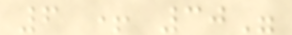6 + 30"
